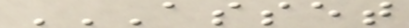ASSET
